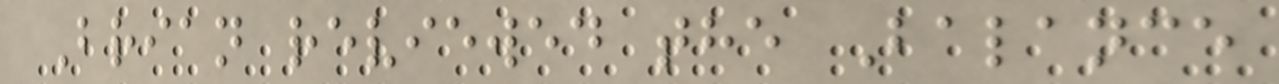Brian reviewed the Balance
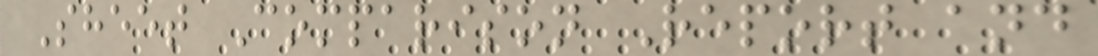Sheet Comparison Report and
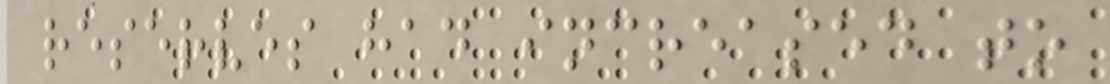reserves had increased to
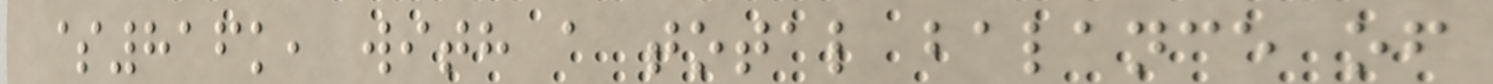$816k, with a total balance of
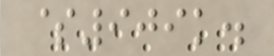$909k.
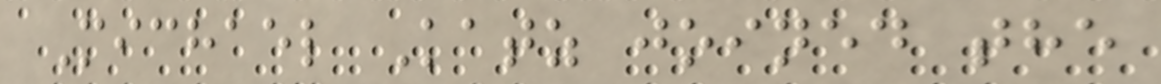Michael Katz joined the
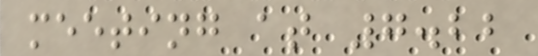meeting at 7.22
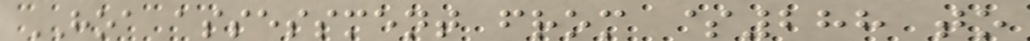HOA assessment from $288 to
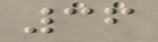36
